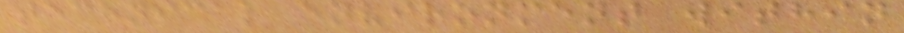technical environment within
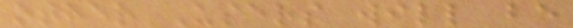other Users will be
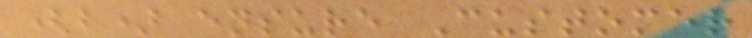(b) ensure Customer
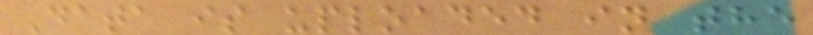Data is uploaded in the
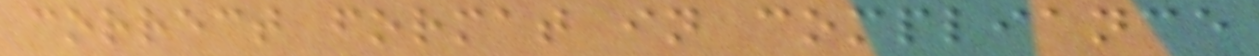correct format in compliance
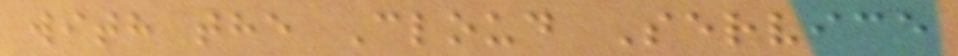with the Cloud Service
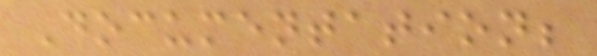Documentation;
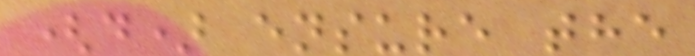(d) ensure the
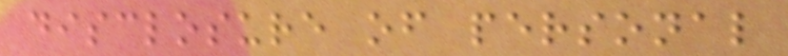disclosure of personal
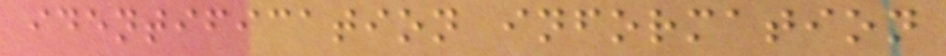identification information
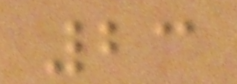23
